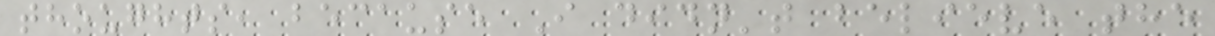thoughts, because I didn't believe the
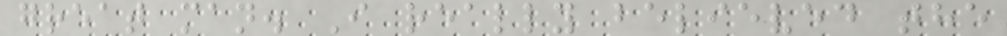great man. I really believed the
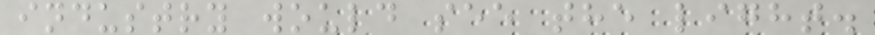industry would see the light.
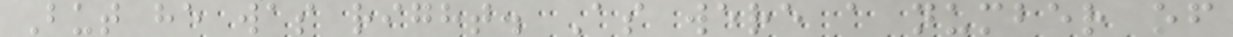But he was right. As were a number of
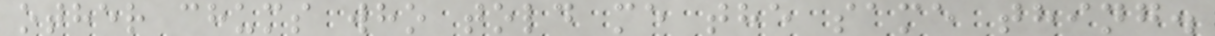other chums who told me the same thing.
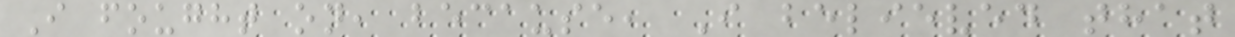I fought on, because, I believed that
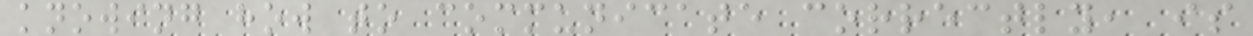knowing how to communicate correctly, is
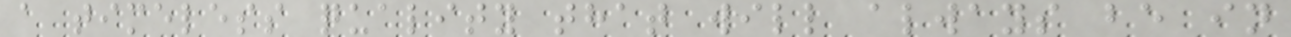a timeless quality that will always be in
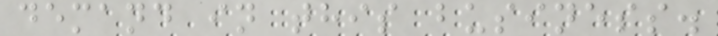demand in this business.
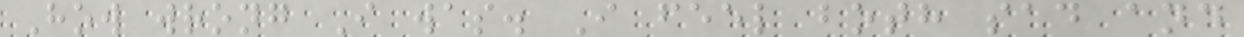How wrong I was. I feel both sad and
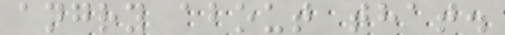angry about that.
